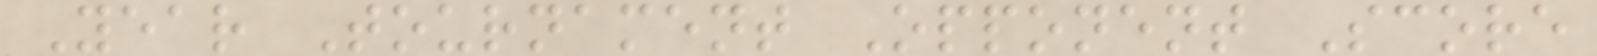Year Tournament Opponent Score
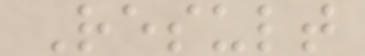Result
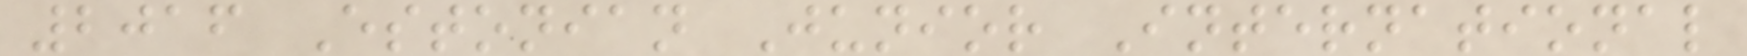2016 Estonian Junior International
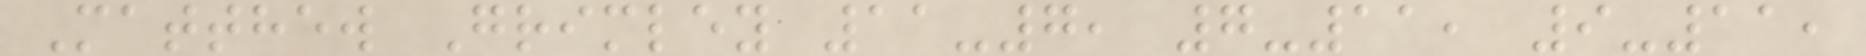Matthew Grimley 11-7, 7-11, 9-11,
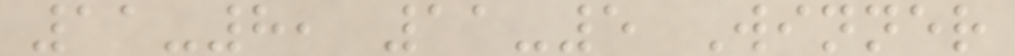11-8, 11-5 Winner
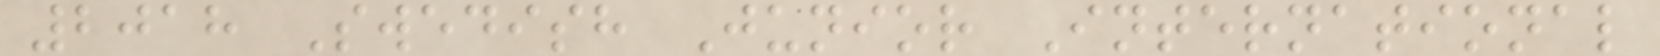2018 Swedish Junior International
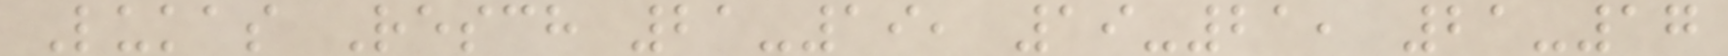Lukas Resch 21-19, 19-21, 21-17
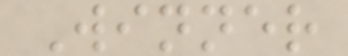Winner
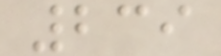239
